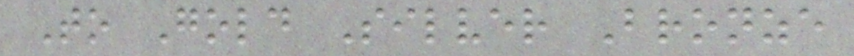To Gold Silver Bronze
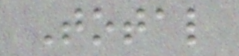Total
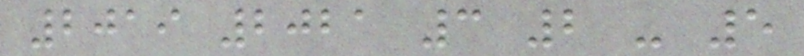2019 2021 3 2 - 5
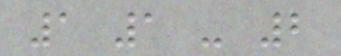1 1 - 2
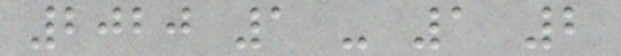2020 1 - 1 2
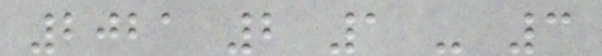2021 2 1 - 3
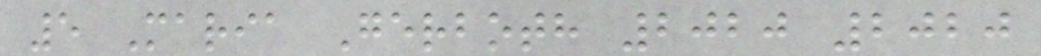5 Maria Gerboth 2020 2020
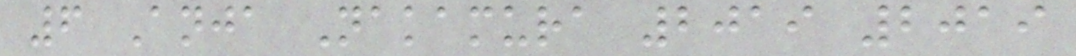6 Anja Nakamura 2019 2019
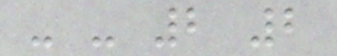- - 2 2
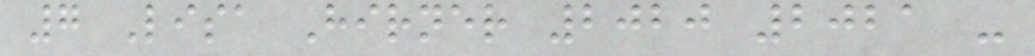7 Lisa Hirner 2020 2021 -
